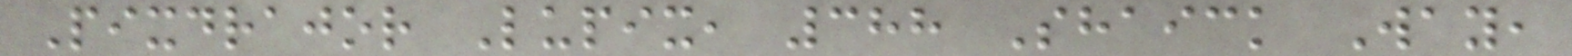Pixdrajor Lupix, 388 Shaick Way,
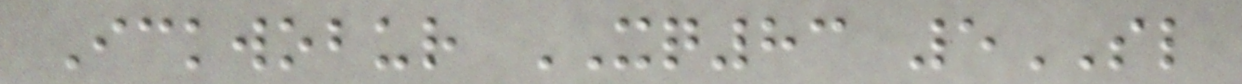Ickwobur XQ83 5SL
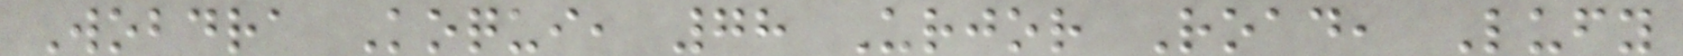Wobdra Koqui, 78 Urjor Road, Lufy
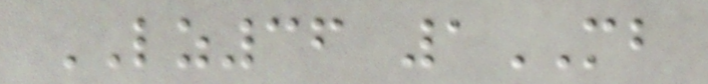LZ36 1MB
